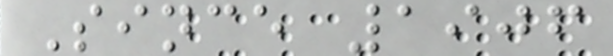Since 1906
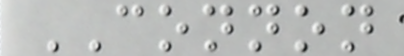CONNON
